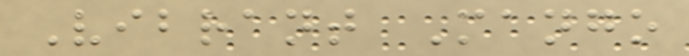Vibrant Mango
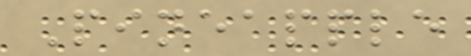Pineapple
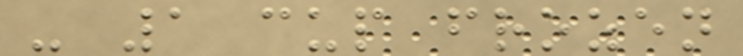- 1 cup frozen
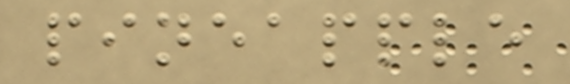pineapple
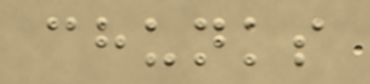chunks
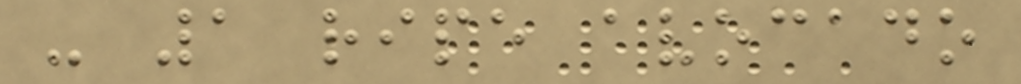- 1 ripe avocado
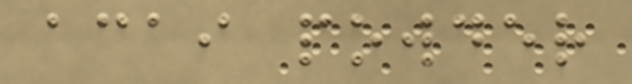acai powder
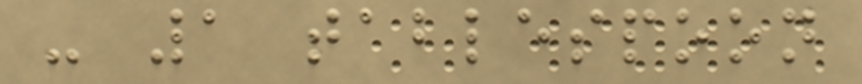- 1 tablespoon
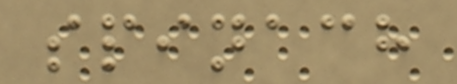spinach
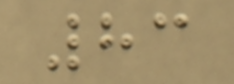83
